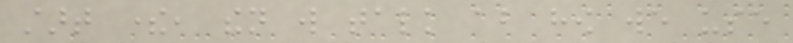start there, then will talk about how we use
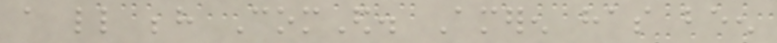a little behind ComEd. Ameren has been
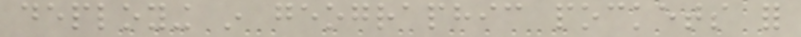deploying in geographic pockets for
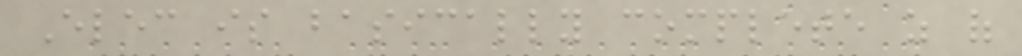Elec is basically complete as of
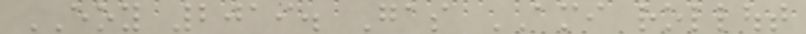EOY 2019. Gas AMI rollout
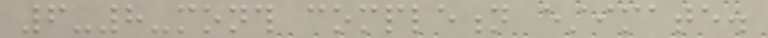6-8-month completion estimate.
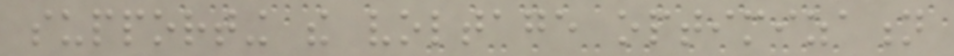supporting the voltage optimization
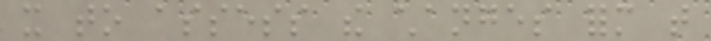it to assess the changes form that
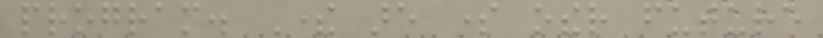program. There are some other future
